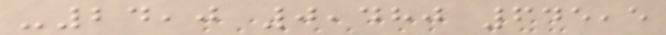-24,0 0,480 645,5
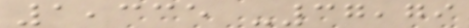1,335 -37,79
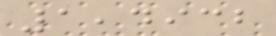1,4932
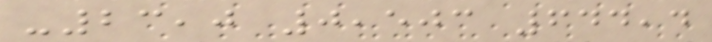-23,0 0,503 644,4
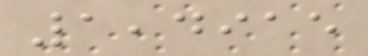1,4915
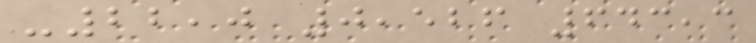-22,0 0,526 643,3
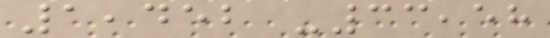1,452 -33,58
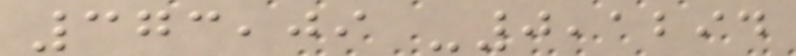373,09 -0,1294
